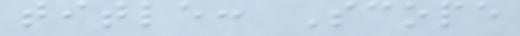title: Scope
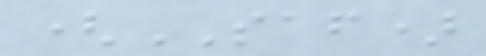(SAF)
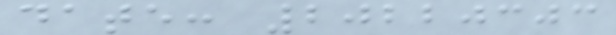date: 20220303
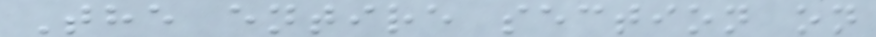The entire section on
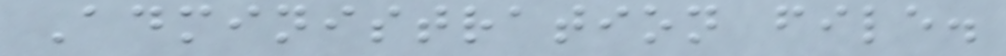Administration file.
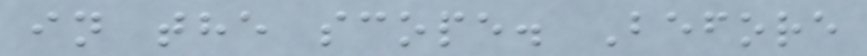in the scope. Before
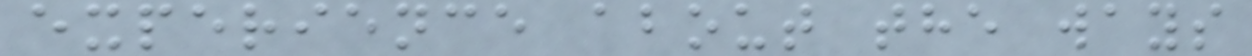experience about the ways
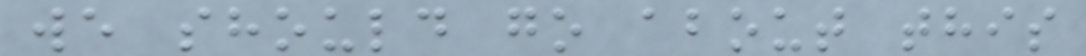we should go about this
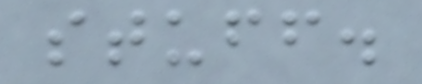stuff.
